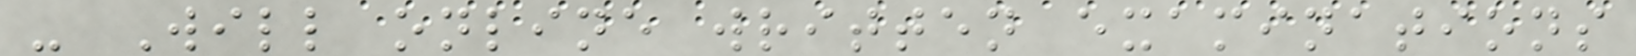- Will online written examinations
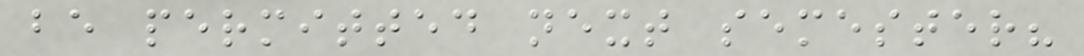be permitted next semester?
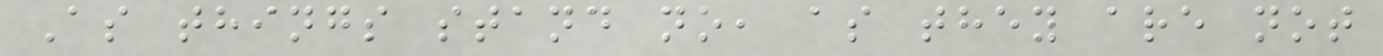As things stand no, as they are not
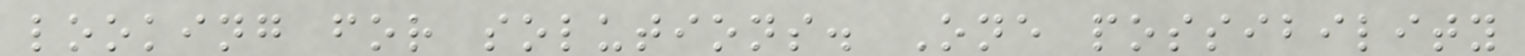looking for solutions. One possibility
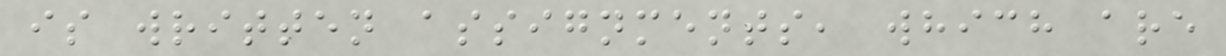is written assignments, which are
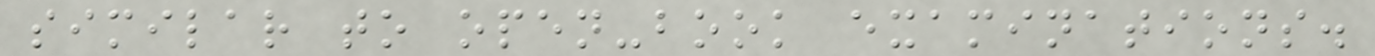similar to open-book examinations.
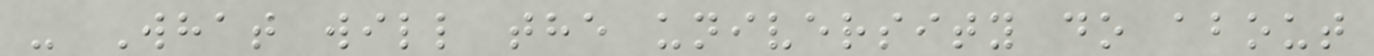- What will the university do about
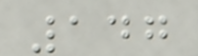147
